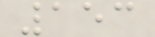153
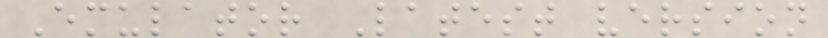Emulator Latest version
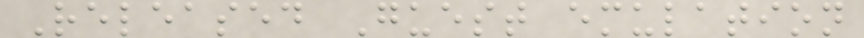Released Guest emulation
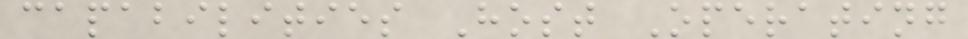capabilities Host Operating
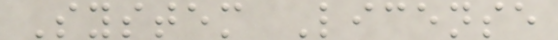System License
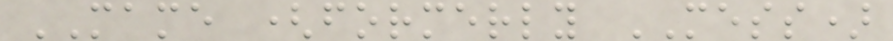MAME (formerly MESS)
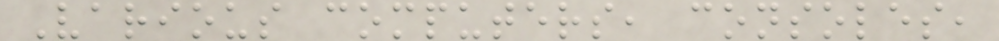Various computers, consoles,
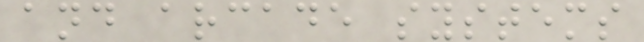and arcade systems
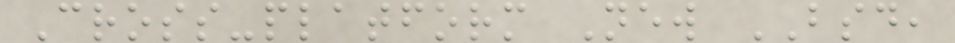Cross-platform New BSD,
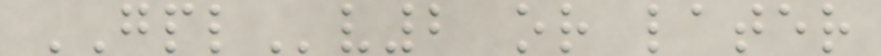GPLv2 or later
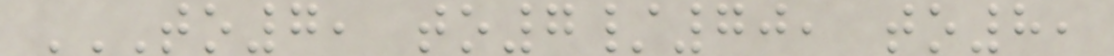TO7, TO7/70, TO8,
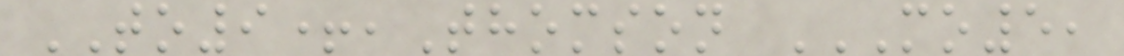TO9+,Thomson MO5,
